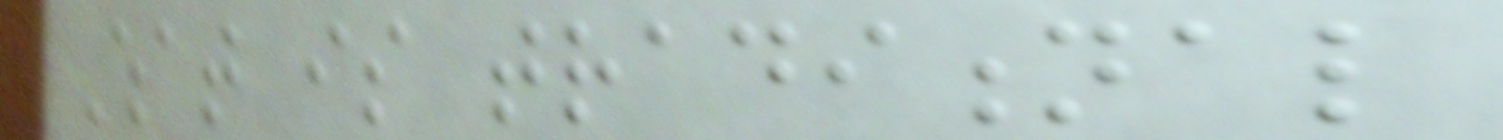What is traditional
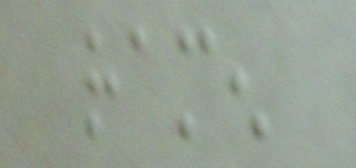ramen
